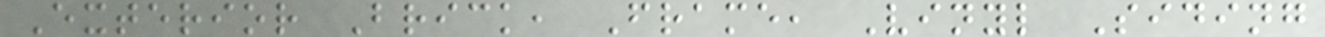Exterior Brick, Frame, Vinyl Siding
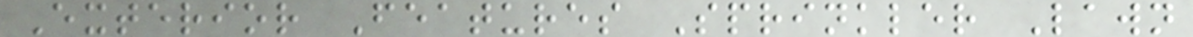Exterior Features Sprinkler Lawn
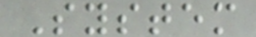System
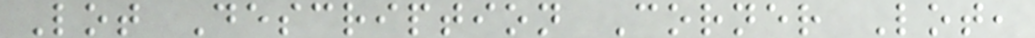Lot Description Corner Lot,
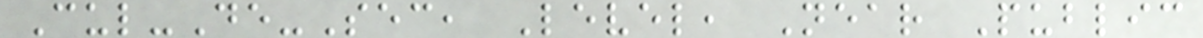Cul-De-Sec, Level, Near Public
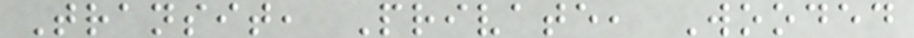Transit, Private, Wooded
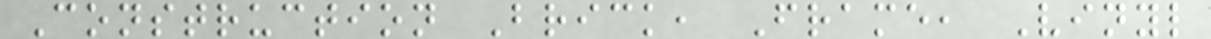Construction Brick, Frame, Vinyl
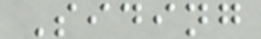Siding
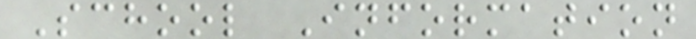School Information
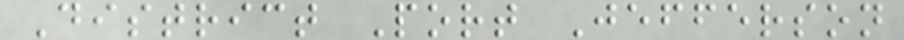District Port Jefferson
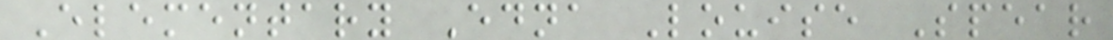Elementary Edna Louise Spear
